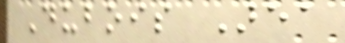Dubois Area
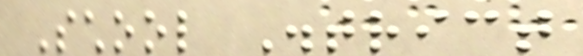School District
